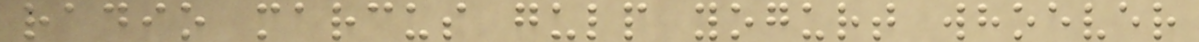radio marcus gulp yogurt whoever
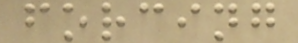forcing
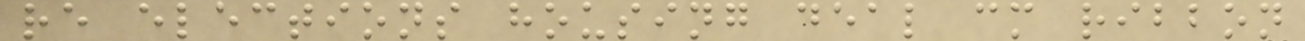re elections housing deal cm ribbon
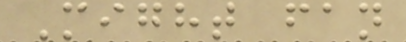Might fan
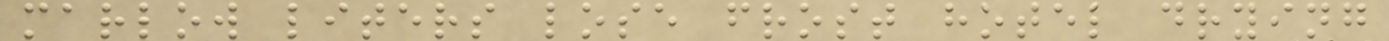marlow liters lose frost hotel drying
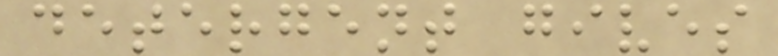detergent gives
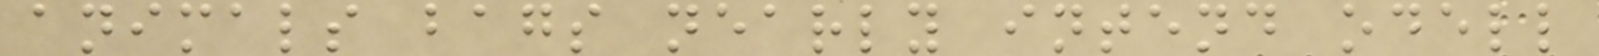animals bags nearly intend odell
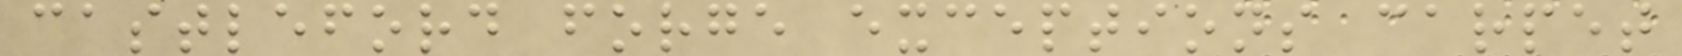castleford forge exceptions carpet
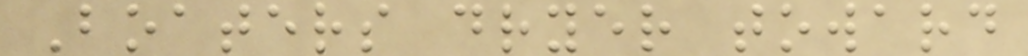Boaters dryer toward
